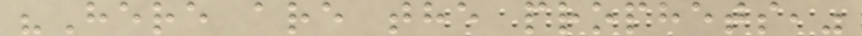"Here are the prophets,"
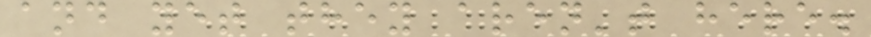and yet they aren't here.
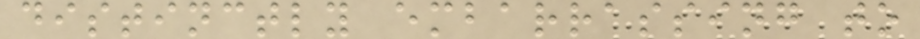distinctly embarrassing to
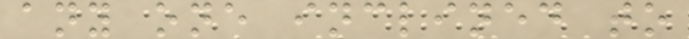any one inclined to
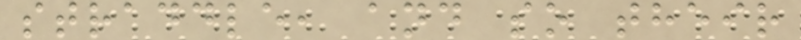straddle, and so their
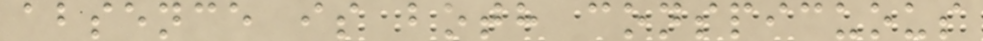absence is both conspicuous
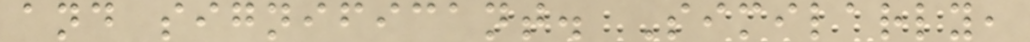and significant. Similarly,
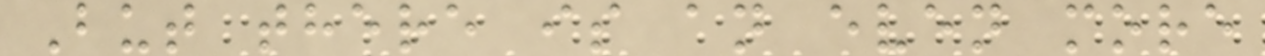But there is an even more
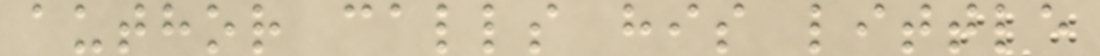author calls his little
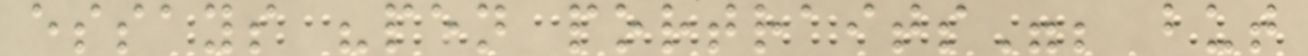essays "pen portraits"; but
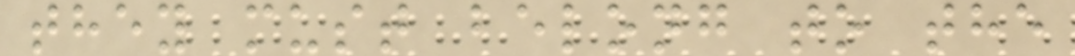they must belong to the
